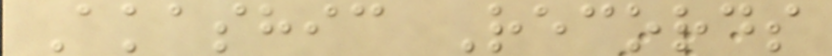Akashic Records
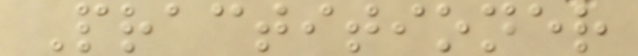Practitioner
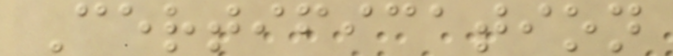Certification
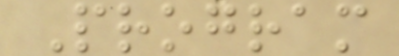Program
